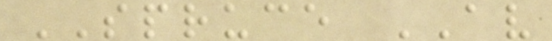SPRUCE AV
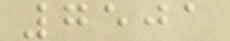7501
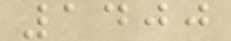1400
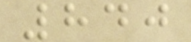840
